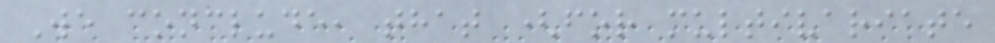We conclude, that (for multivariate
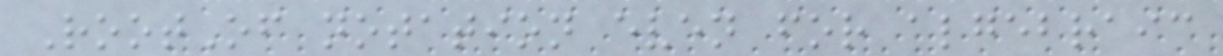RootOf notation even for algebraic
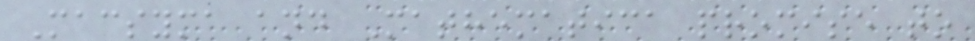Macsyma and Mathematica promise to
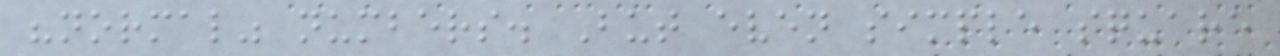"normal" numbers. But even simple square
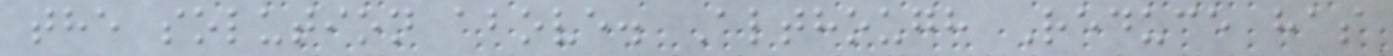the solution above. Although Reduce has
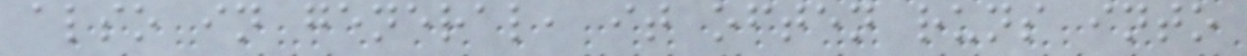also in general, it often runs into
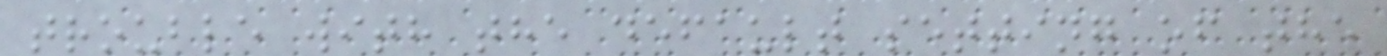trouble with the default setting of the
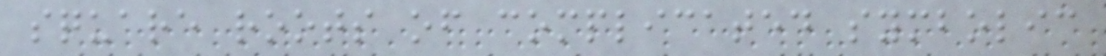square roots of complicated symbolic
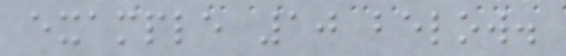example 10 below.
